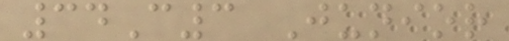34C3 Junior
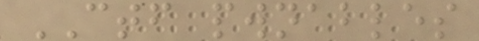CTF pwnables
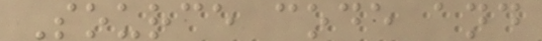Source code and
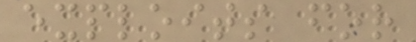exploits for
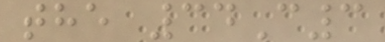the 34C3
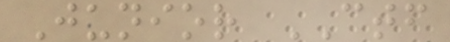Junior CTF
